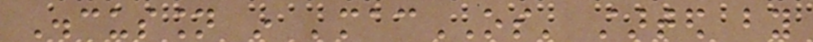Discussion in 'macOS' started by
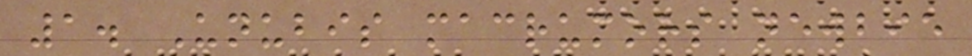1. Unubis macrumors newbie
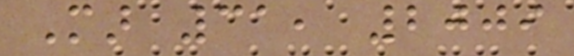Mar 31, 2009
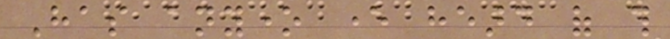Has anyone ever heard of this
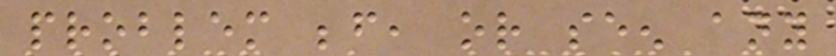problem before, or seen any
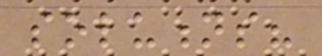solutions?
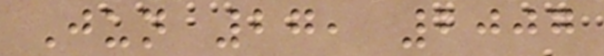Jun 27, 2007
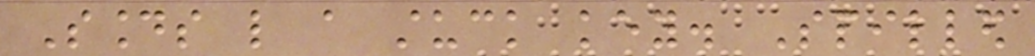Sounds like a stuck key. Spilled
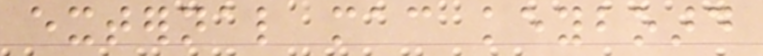external mac keyboard
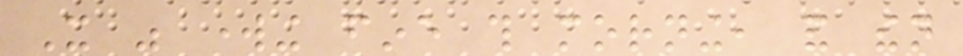It was working fine this morning, and then
